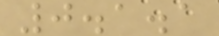0.1.1
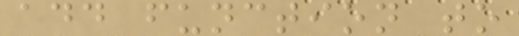add function to
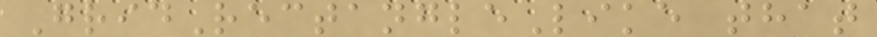GridRectangleLike that
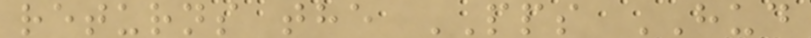returns the PPS HUD
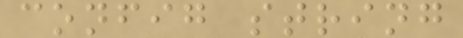config string
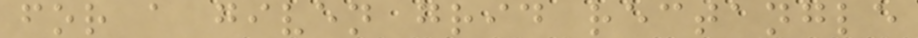for a given grid rectangle
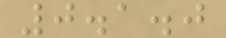0.1.0
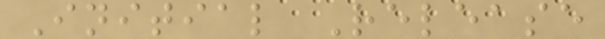Initial Release
